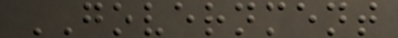GOVERNMENT
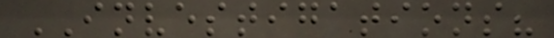INVESTIGATIONS?
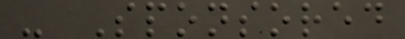- Sponsored
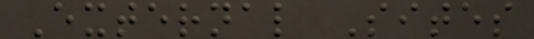External Sites
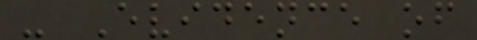- Evidence of
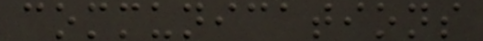communications
